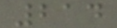214
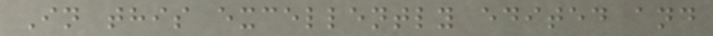In this excellently edited and
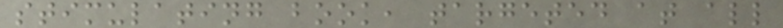stimulating book, targeted at all
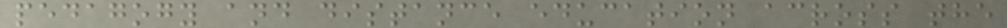pedagogy and distance education across the
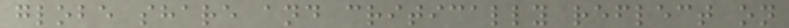globe share and critically reflect on
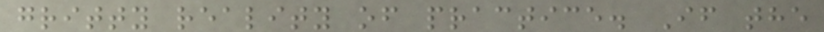gritty reality of practice. If the
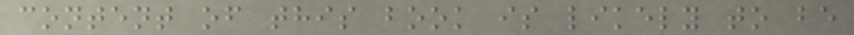content of this book is likely to be
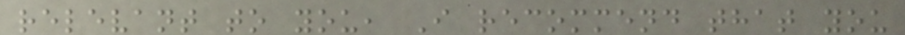relevant to you, I recommend that you
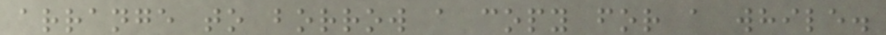arrange to borrow a copy for a while.
